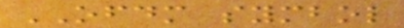OFDM symbol
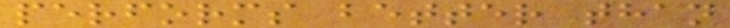performs better than
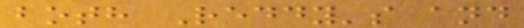both Reddy's and
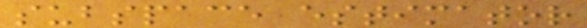subspace estimator
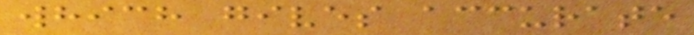which gives accurate
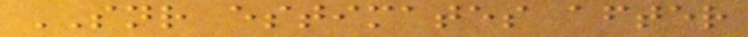SNR estimates after
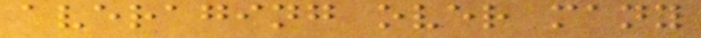averaging over many
